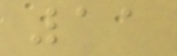11
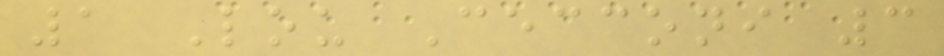1 Lou Cecconi 3
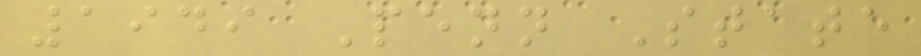1949 Penn State
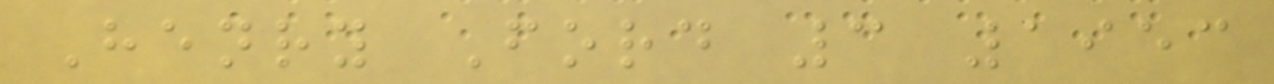Henry Ford 3 1953
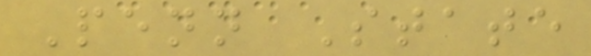Penn State
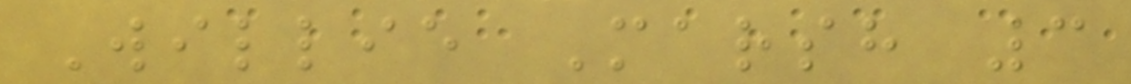Willie Marsh 3
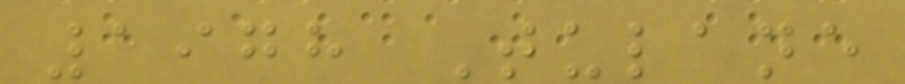1978 Tulane
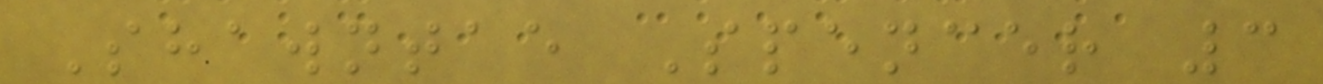Shawntae Spencer 3
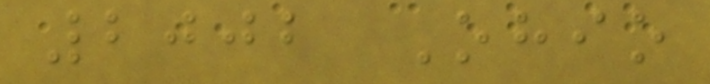2002 Ohio
